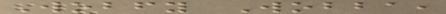Wobfy Wobba,
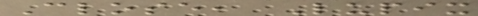Close, Lupix
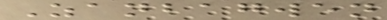Zanbagwen
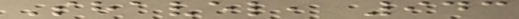Shavel, 943
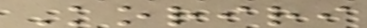Koriri
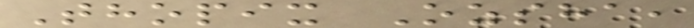Thopix Ozsha,
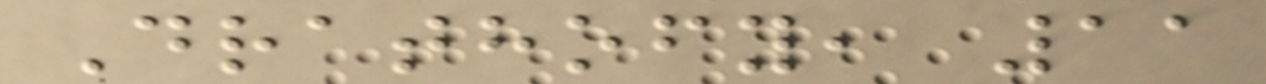Drathofy, 11
